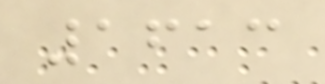1613
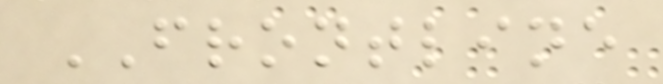FRONTLINE
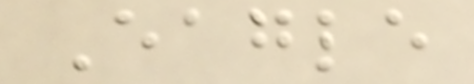Eagle
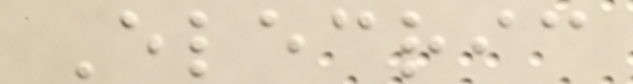Elecric
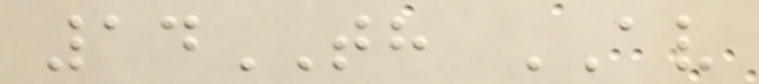14TH AV
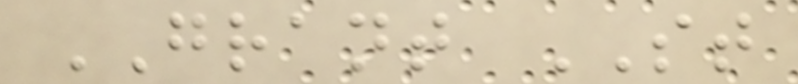GRANT ST
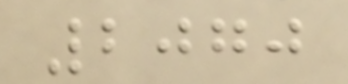2070
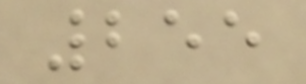255
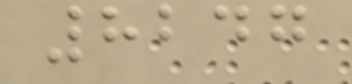8247
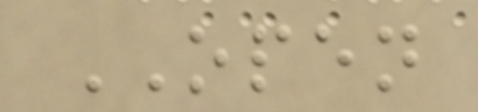OPEN
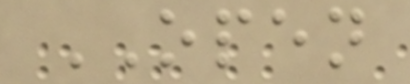OPEN
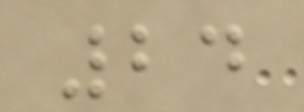24
